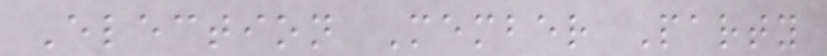Election Member Party
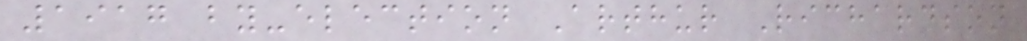1917 by-election Arthur Richardson
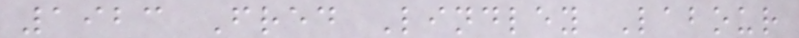1923 Fred Lindley Labour
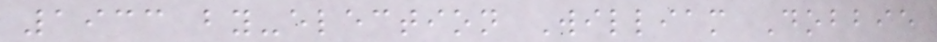1933 by-election William Dobbie
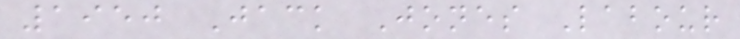1950 Jack Jones Labour
